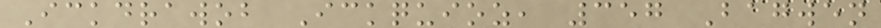Ickdrawob Ickquioz, 357 Bagwen
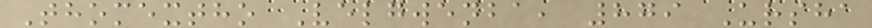Thomextho Velgwenba, 879 Ursha
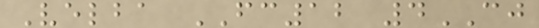Velba FC12 4CJ
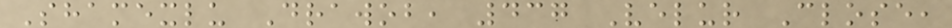Shamexlu Drawob, 437 Velur Close,
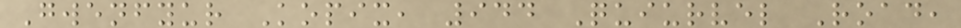Gwenfyur Kopix, 944 Quiurvel Road,
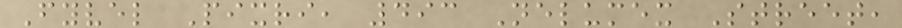Fyvel Pixri, 493 Nelumex Street,
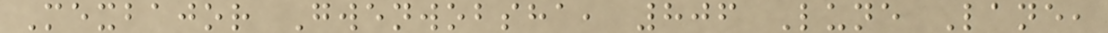Mexbajor Gwenwobsha, 806 Lune Lane,
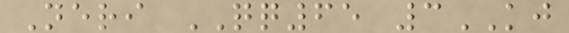Neri QQ65 3KJ
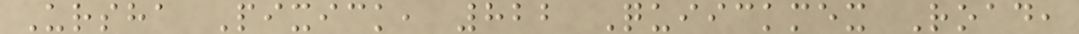Ursha Pixick, 822 Quiickmex Road,
